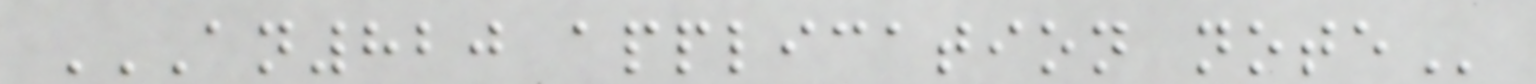AN820 APPLICATION NOTE
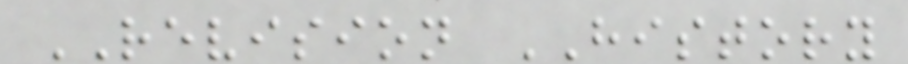REVISION HISTORY
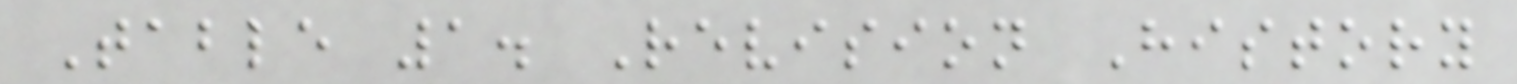Table 1. Revision History
